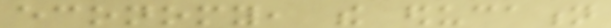economy, the education
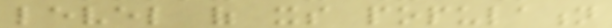level of its population
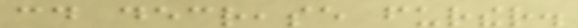could decrease further.
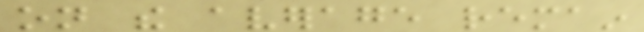on the average remain
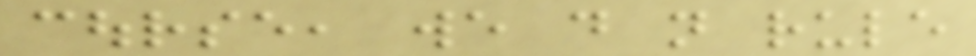course, we do not rule
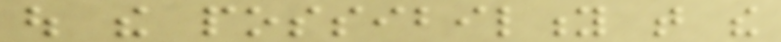out the possibility that the
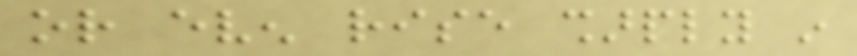or even rise sharply in
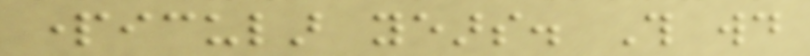particular years. This would
